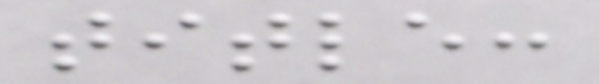title:
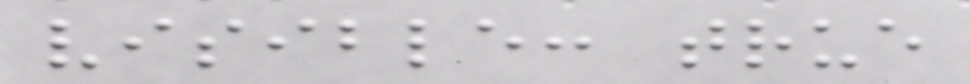visible: true
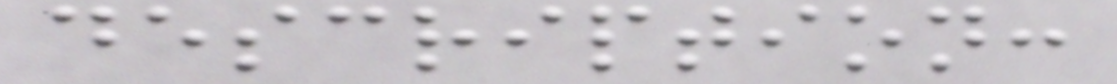description:
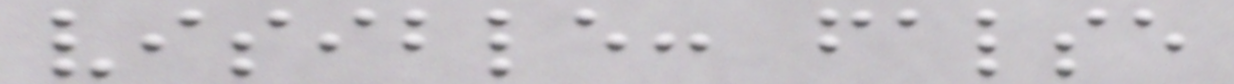visible: false
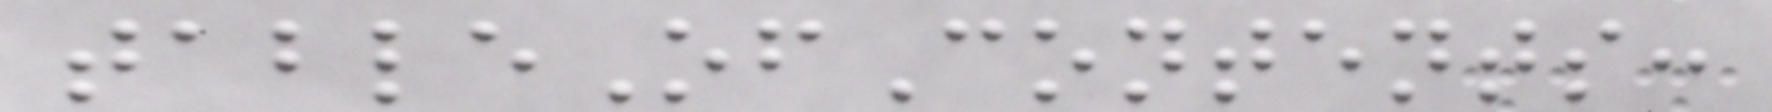tableOfContents:
